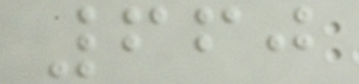660
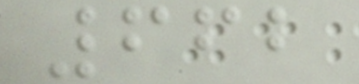662
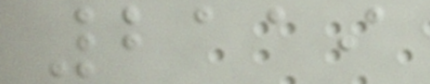2119
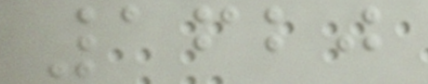1620
